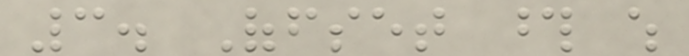3. Offset those which
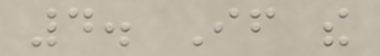4. If the
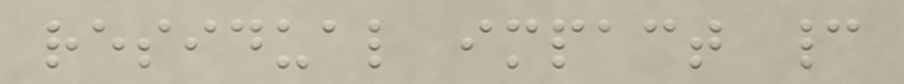residual impact cannot
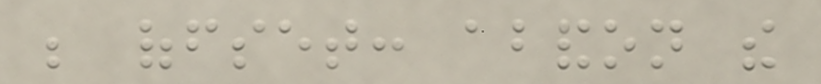be offset: abandon the
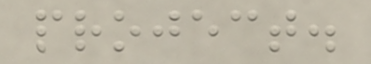project.
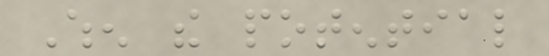When the potential
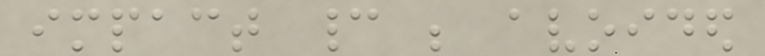impact cannot be avoided
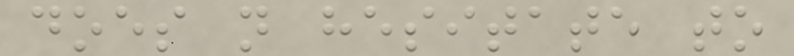does not hesitate to
